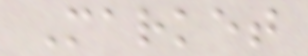Market
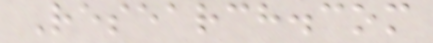Research.com
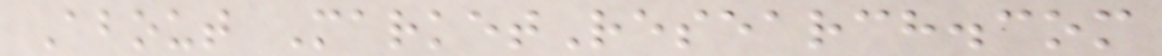About MarketResearch.com
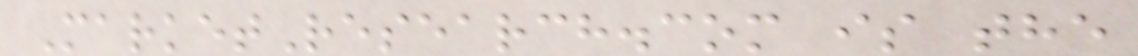MarketResearch.com is the
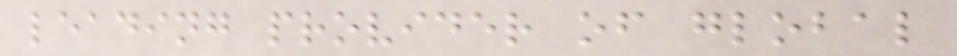leading provider of global
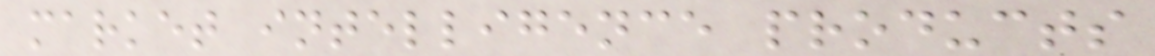market intelligence products
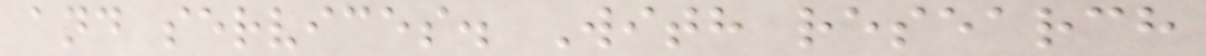and services. With research
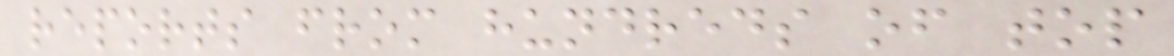reports from hundreds of top
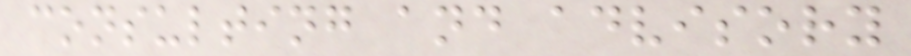consulting and advisory
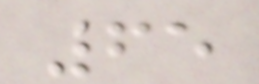65
